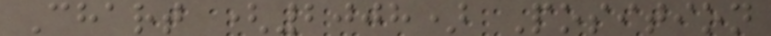Chart (2008) Position
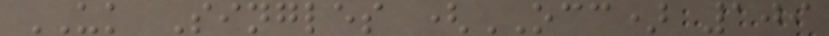UK Singles (OCC) 109
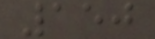150
